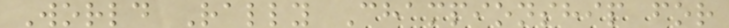World Rally Championship for
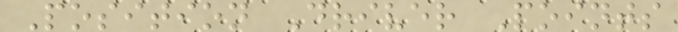Position Driver Points
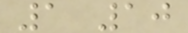1 10
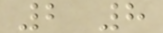2 8
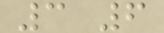3 6
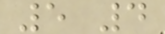5 4
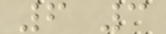6 3
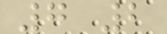7 2
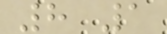8 1
